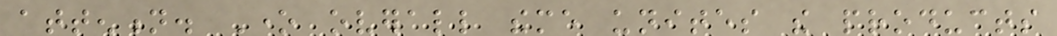attention. One overall theme unites the products
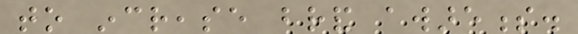to increase brand awareness.
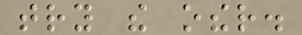try the other.
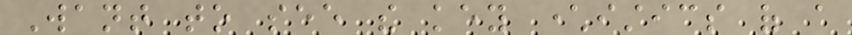Want to see the key characteristics of a
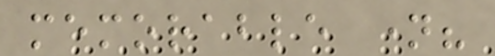memorable name?
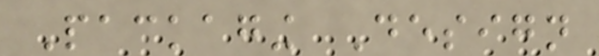Packaging Design
